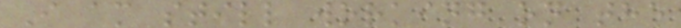I am still working on the
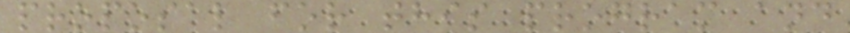proposal for this program and
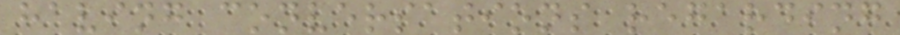having conversations regarding
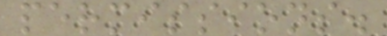permissions.
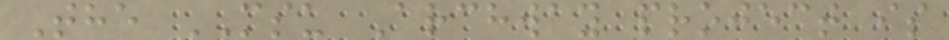The MSU Archway project is
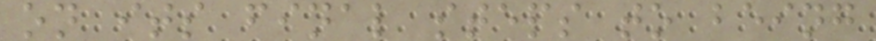on its final steps to being
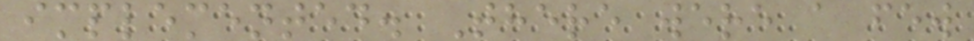implemented. There were a few
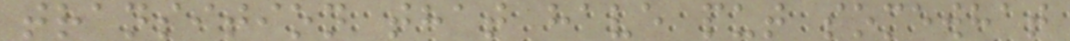transition that have put somewhat
